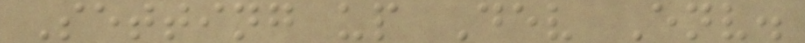Setting up Dev Env.
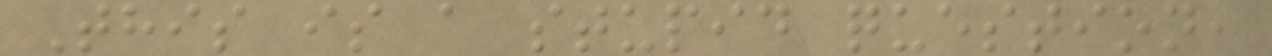This is a stupid question,
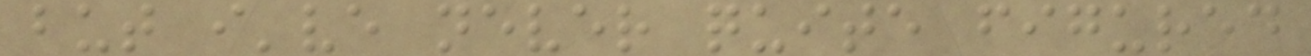but i've never quite figured
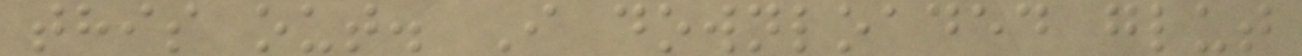this out. I downloaded glut
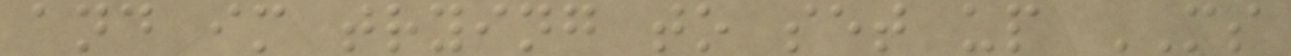and im trying to set up MS
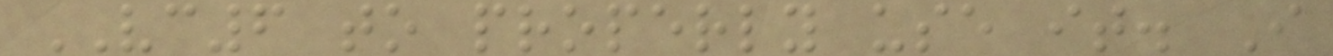VC6 to properly use it. I
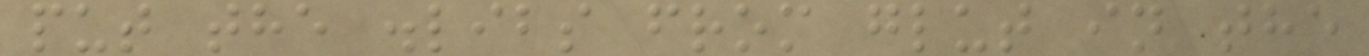put the .libs from glut in the
